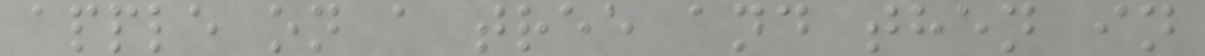apple on a tree and then in
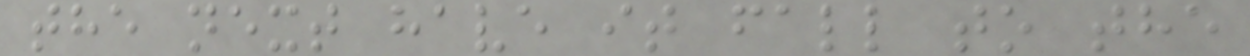the next have it fall to the
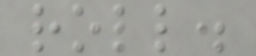roll.
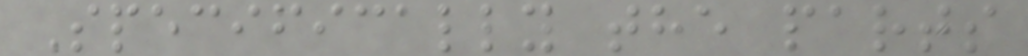Specifically the parts
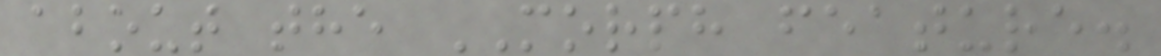about the MORPH feature.
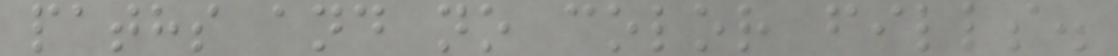paths and no color fills.
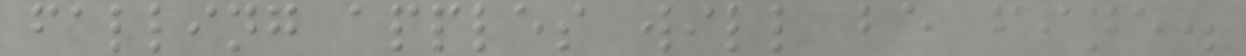falling apples will be fine.
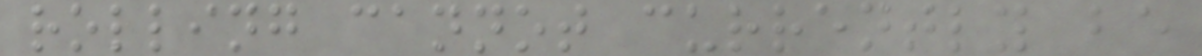rolling cannot currently be
